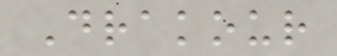Drakour
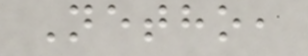Netho,
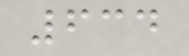634
